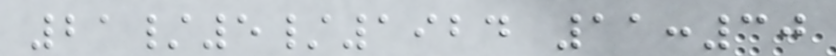21/5/1924 11:30
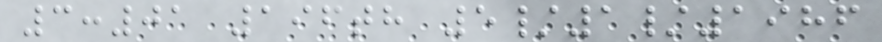3:01 196th 5/1/1986
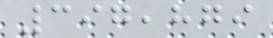397,879
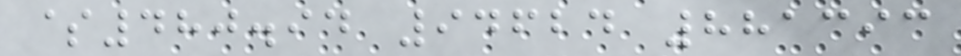$480.94 94624 881393
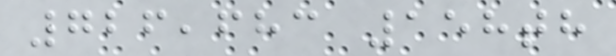726,683 158th
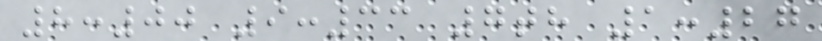8:00 9:33 7th 1:27
